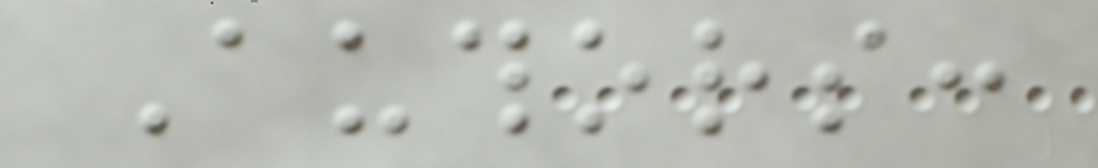Authors:
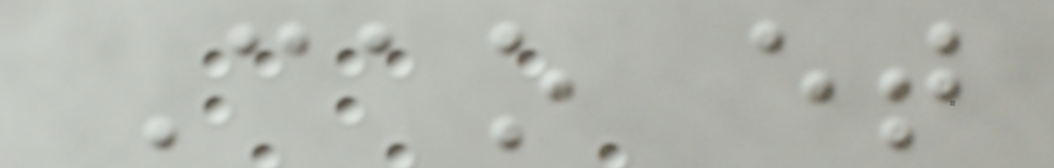Cao et
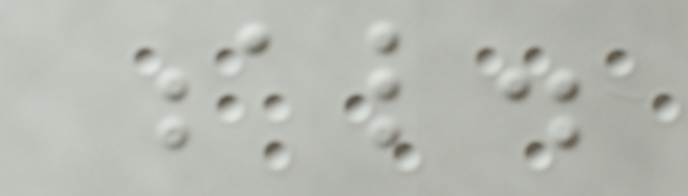al.
